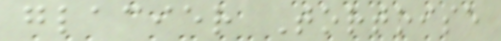glacier Tortoise
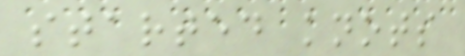started knots
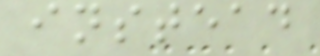instead
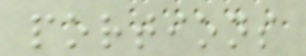portions
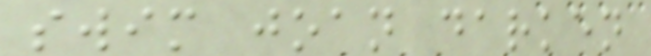swim joan darken
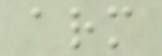arm
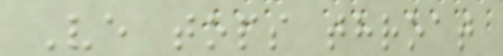Ve tops throat
